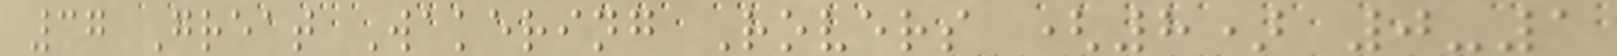37 Great Wakering Rovers (8) 0-1
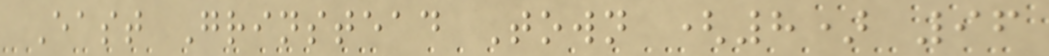East Grinstead Town (8) 96
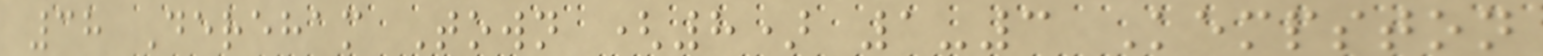38 Dereham Town (8) 1-3 Kempston
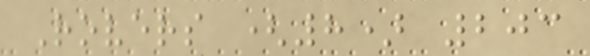Rovers (8) 203
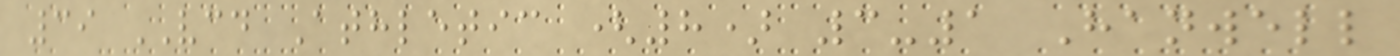39 VCD Athletic (8) 3-1 Hanwell
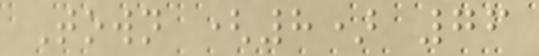Town (8) 76
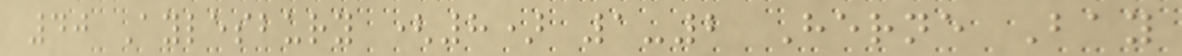40 Aylesbury (8) 1-2 Herne Bay
